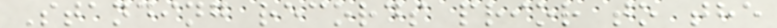Standing records prior to the
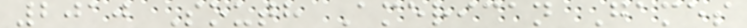2010 South American Games
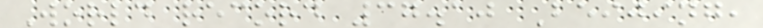World record 37.10 Beijing,
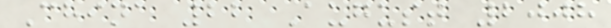China 22 August 2008
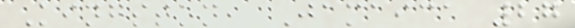Kingston, Jamaica 27
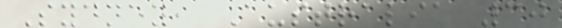Sydney, Australia 30
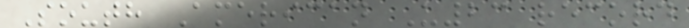South American U23 record
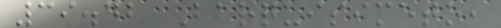39.42 Barquisimeto,
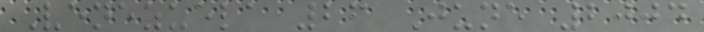Venezuela 26 June 2004
